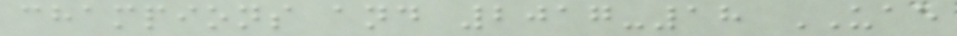champions and 2017-18 UAE
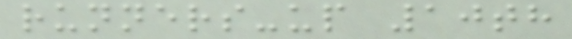runners-up 10th
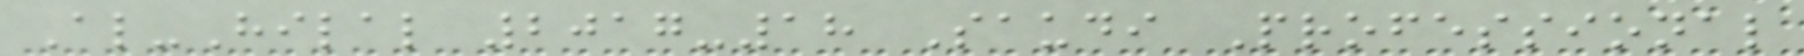Al-Hilal 2017-18 Saudi Professional
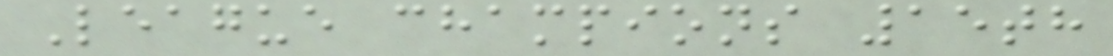League champions 15th
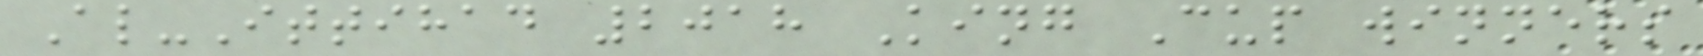Al-Ittihad 2018 King Cup winners
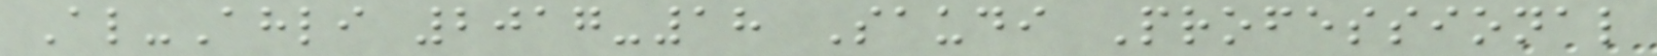Al-Ahli 2017-18 Saudi Professional
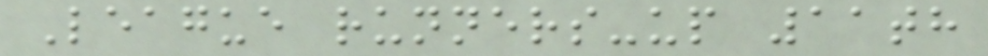League runners-up 11th
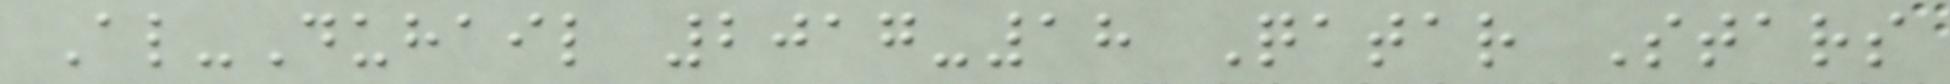Al-Duhail 2017-18 Qatar Stars
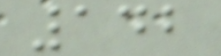142
